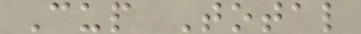Cup Total
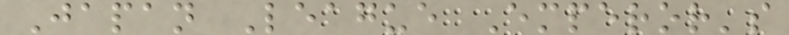Japan League Emperor's
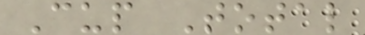Cup Total
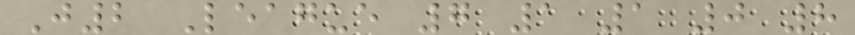J2 League 7 1 1 0 8
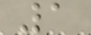1
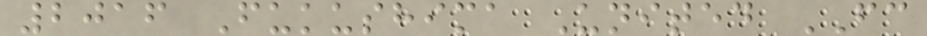2016 Fukushima United FC
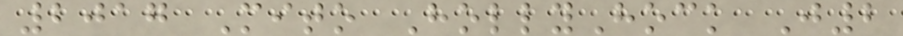2017 Mito HollyHock J2
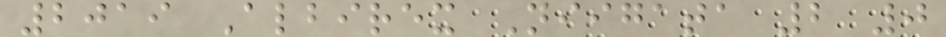2019 Albirex Niigata 2 0
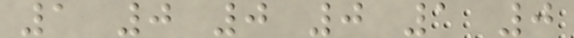1 0 0 0 1 0
